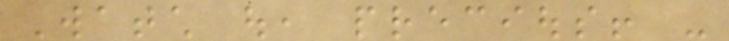Watch out, precious! -
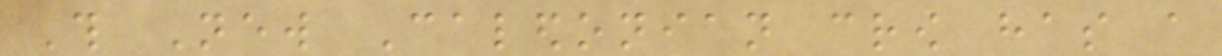This New Caledonian crow has a
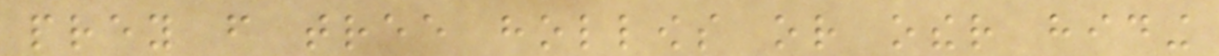prey from tree hollows or other hiding
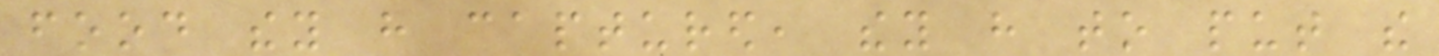food they have captured, they have to put the
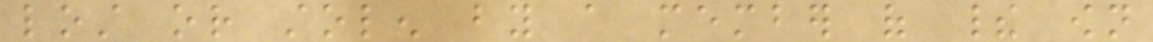lost or stolen by a member of their own
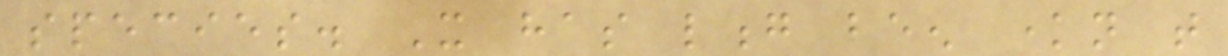species. It has long been known that
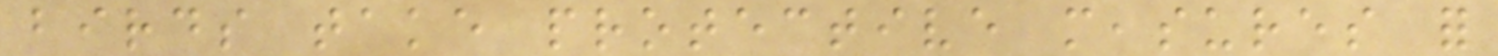birds take protective measures for
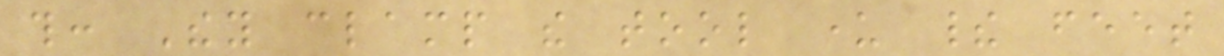this: They clamp the tool under their feet
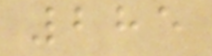285
